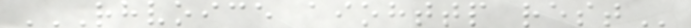RHVOICE AIOHTTP REST
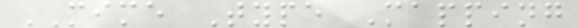MIME Type Mapping
